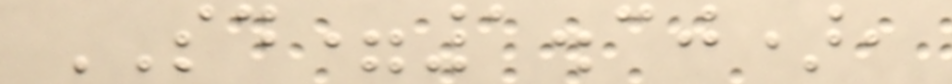SD=1.30),
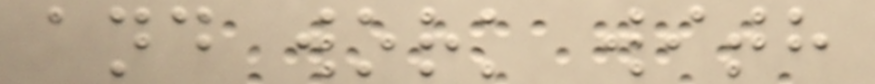and work with
